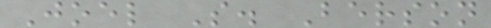Joel S. Berson
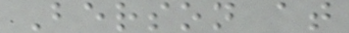Berson at
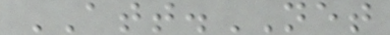ATT.NET
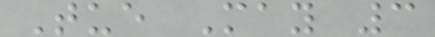Tue May 3
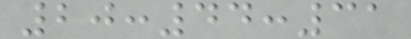20:44:31
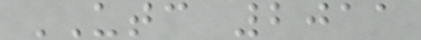UTC 2011
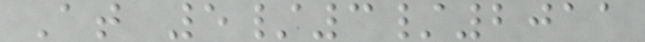At 5/3/2011
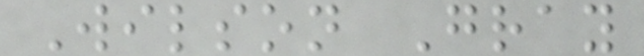Wilson Gray
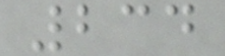234
